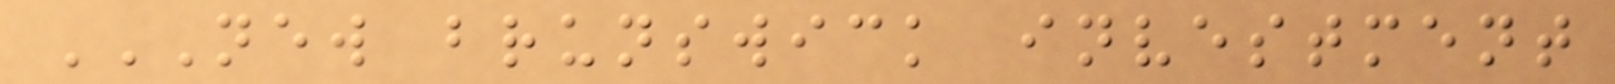NEW BRUNSWICK INVESTMENT
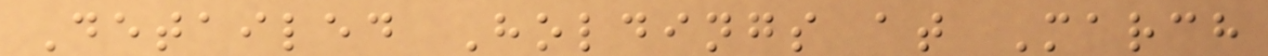Detailed Holdings at March
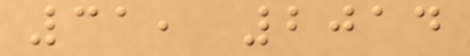31, 2014
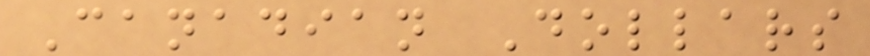Canadian Dollars
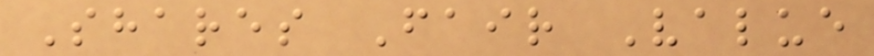Shares Fair Value
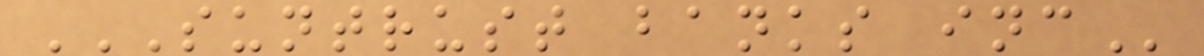SUNTRUST BANKS INC
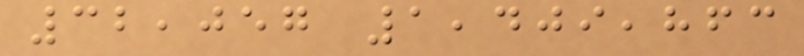32,057 1,409,863
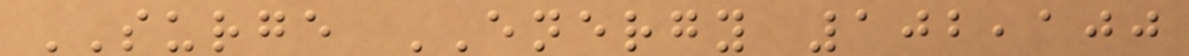SURGE ENERGY 102,100
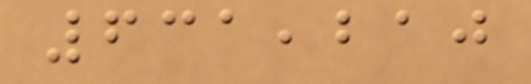631,210
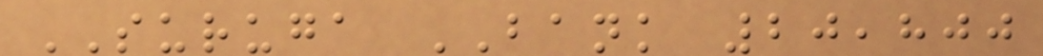SURUGA BANK 20,800
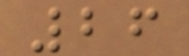26
